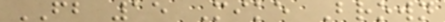FB 15 Mike Brown
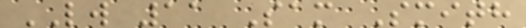LW 11 Sam Smith
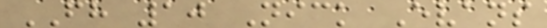FH 10 Nick Evans
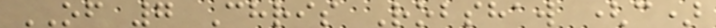OF 7 Chris Robshaw (c)
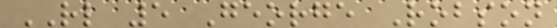RL 5 George Robson
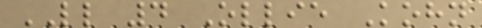LL 4 Ollie Kohn
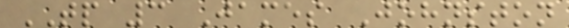TP 3 James Johnston
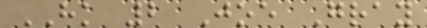HK 2 Joe Gray
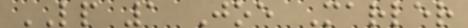LP 1 Joe Marler
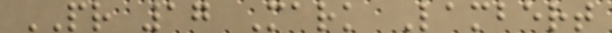PR 17 Mark Lambert
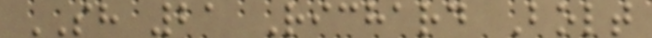SH 21 Richard Bolt
